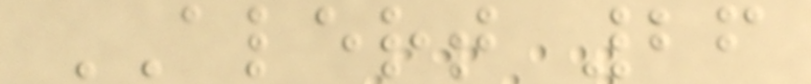ALERT 26
